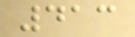413
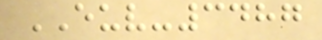EUV-3487
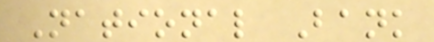National Bank
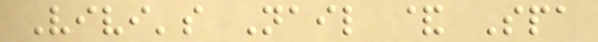Vivi's Nail & Spa
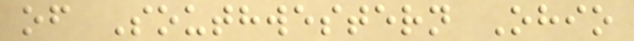of Southwestern Ohio
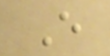E
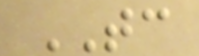TC
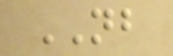NB
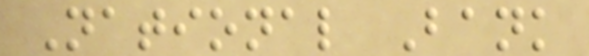National Bank
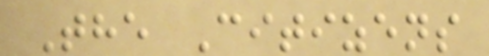The Citizens
